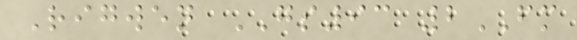Rigwen GS93 2FM
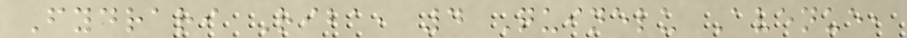Fydrari Riba, 4 Quinelu Avenue,
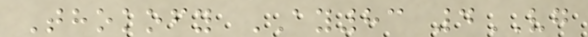Thokofy AY83 4VG
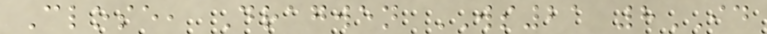Close, Dragwen WS21 8ID
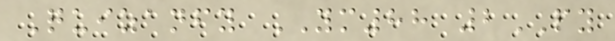Quizanfy YM88 2PY
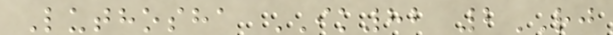Luthosha IK82 2RJ
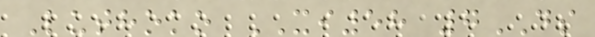Luthoko XI58 7DS
